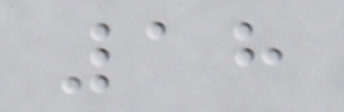18
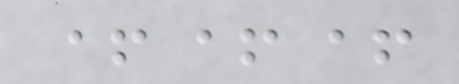+++
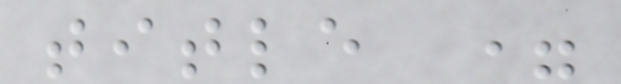title =
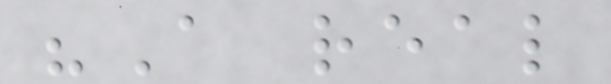"A real
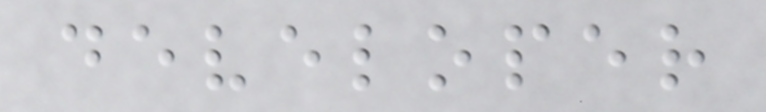developer
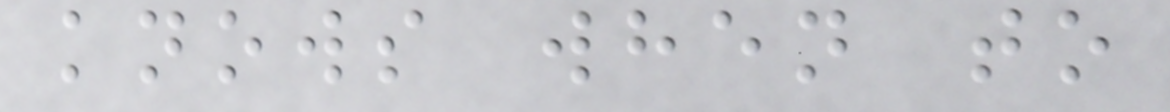knows when to
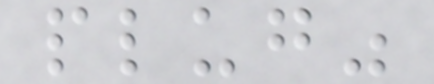plug"
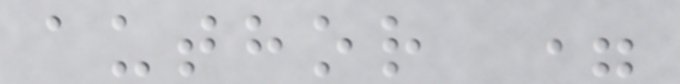author =
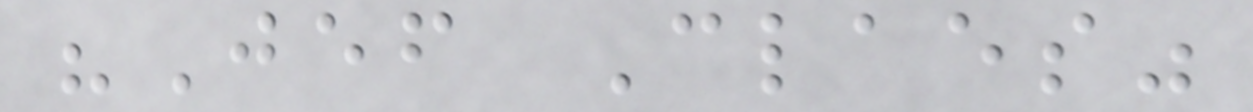"Jef Claes"
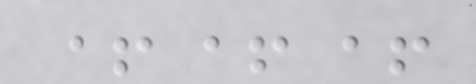+++
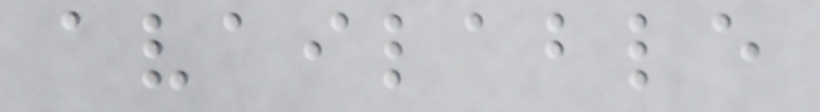available
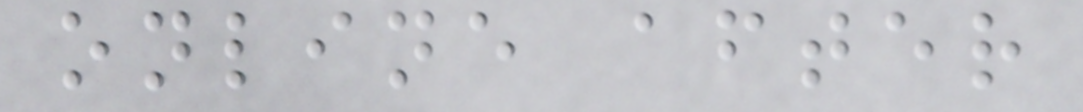online after
